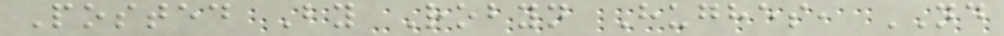Posted By Robyn Hughes, ND
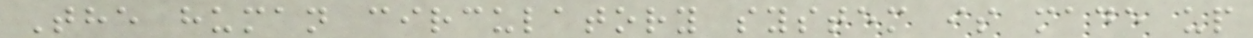The human circulatory system is made up
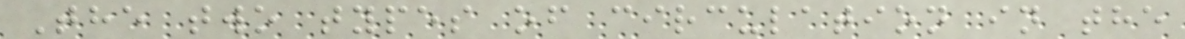The two types of circulation in the
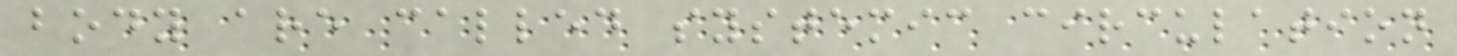body are called systemic circulation
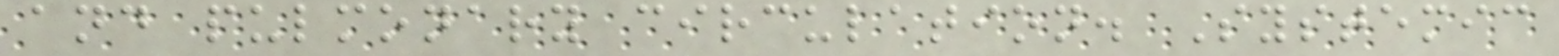and pulmonary circulation. Systemic
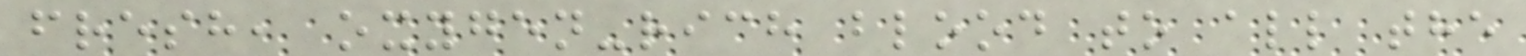fresh, oxygen-rich blood to all the
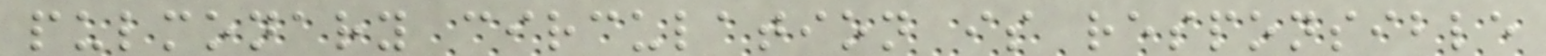pulmonary circulation is responsible
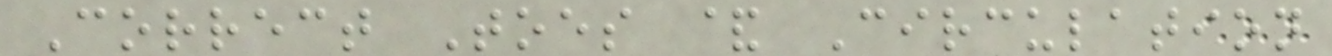Correct Toes & Circulation
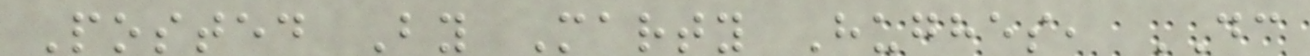Posted By Marty Hughes, DC
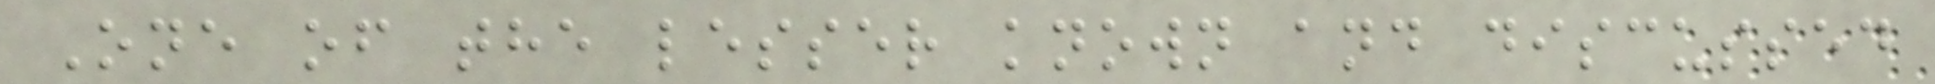One of the lesser known and discussed
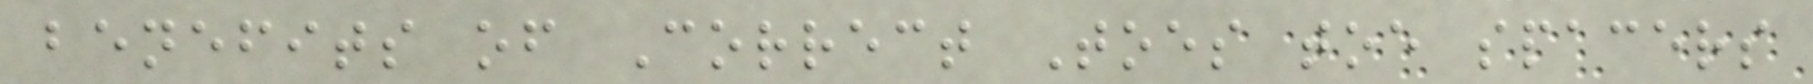benefits of Correct Toes toe spacers
